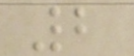2
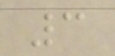3
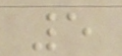5
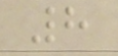8
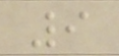9
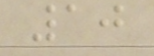10
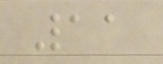11
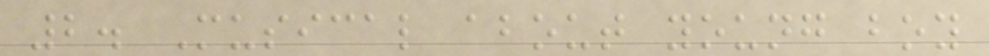2. Musical about young boy
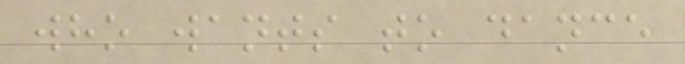who wants to dance
